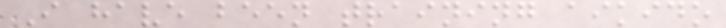I have been training aikido
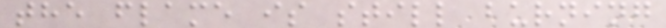the flame is still burning
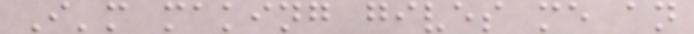I'm making gives me an
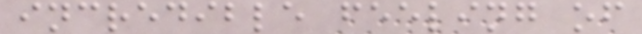incredible feeling of
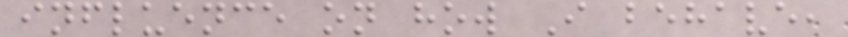influence on how I behave,
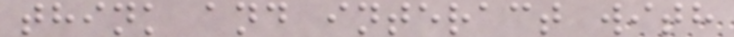think and interact with
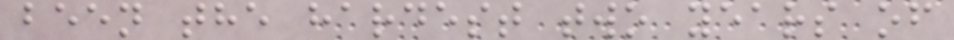been the hardest two years of
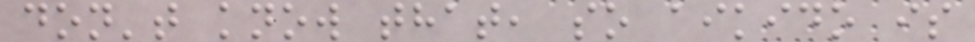don't know that, so aikido is
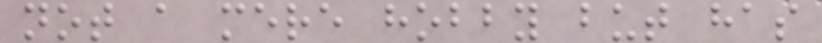not a mere hobby but has
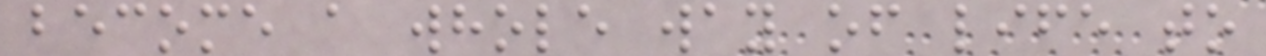become a whole way of life to
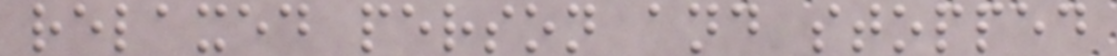relaxed person and stopped
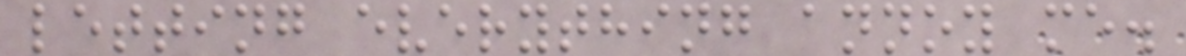letting everything annoy me.
